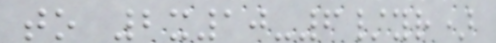to 2x10-6/yr)
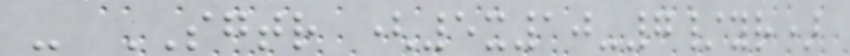- SGTR (5x10-7/yr)
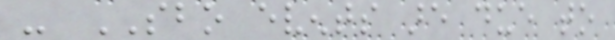- SBO events are due to
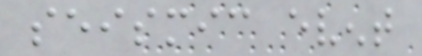seismic event
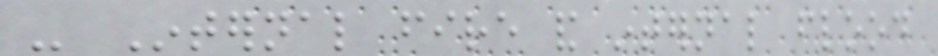- Internal fire and internal flood
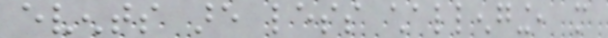events are less challenging, more
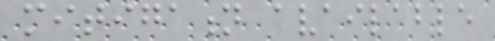mitigation available
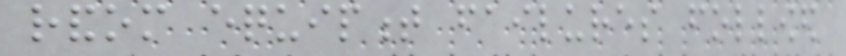random equipment failures followed
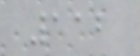112
